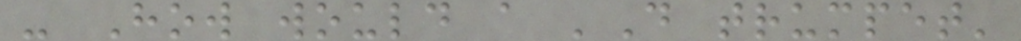- How would a 'D trumpet'
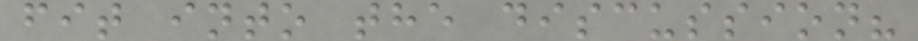fit into the discussion?
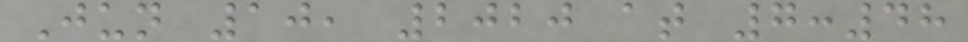Jun 10, 2020 at 7:48
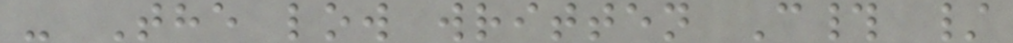- The low written C# /
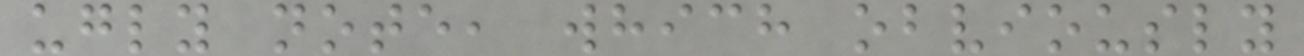ugly note, which obviously
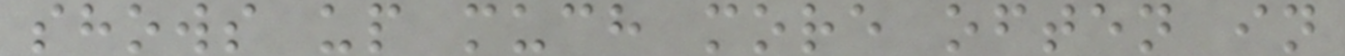shows up much more often in
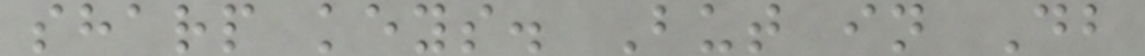sharp keys. But in Db
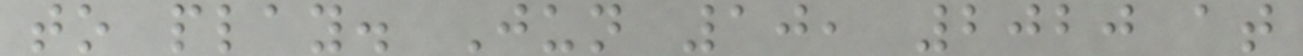to play. Jun 10, 2020 at
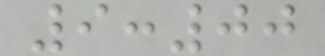9:00
